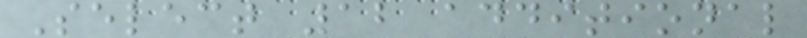Select 12 additional
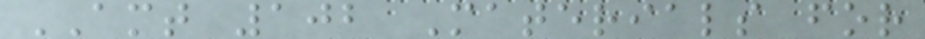AMT 102 Materials for
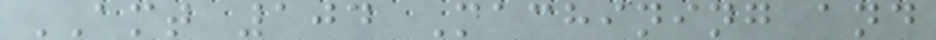AMT 104 Machining and
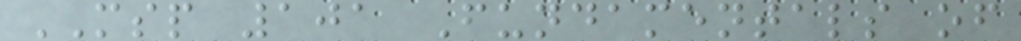MSP 101 Fundamentals of
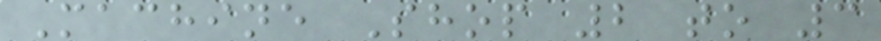Machine Shop 2 to 3
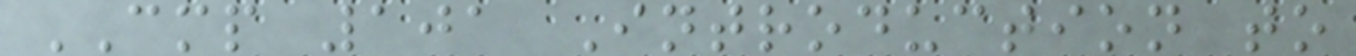CMP 101 Introduction to
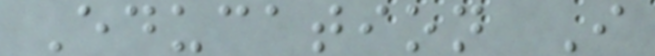Education I
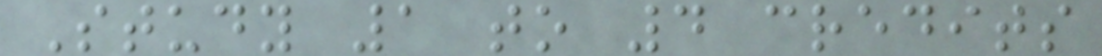Study 1 to 4 credits
